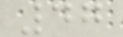47
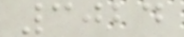3024
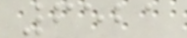6521
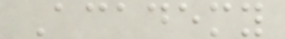Academy
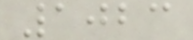1023
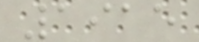1915
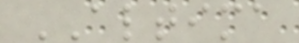ALTIMA
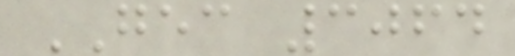GEC 3064
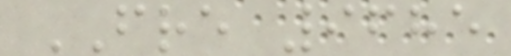FRE 9685
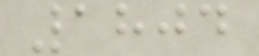1804
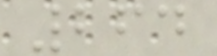264
